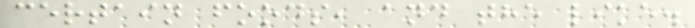certain foods, and the like.
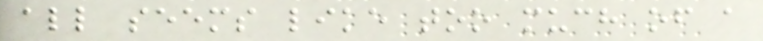all seems like too much of a
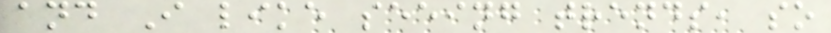and I like seeing trends, so
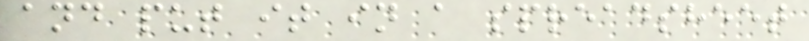and put it in a spreadsheet
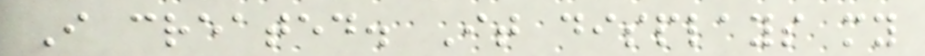I created. It displays my
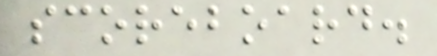scoreboard.
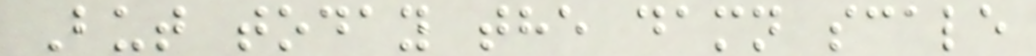But today the damn scale
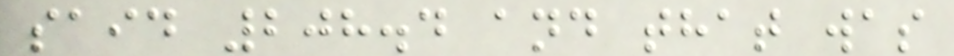said 208.4 and that was
